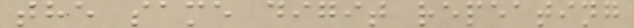the same digit repeating
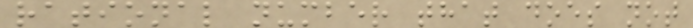rational number that does not
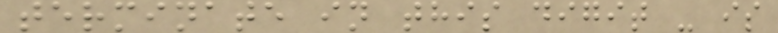terminate in this digit - is
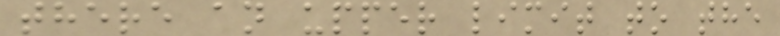there an upper limit to the
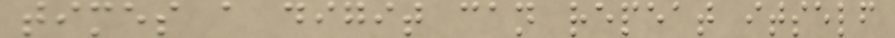times a digit can repeat itself
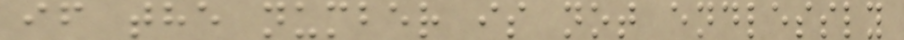if the number is not endlessly
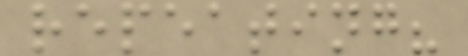repeating?
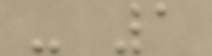- 1
